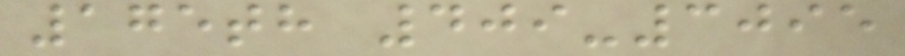175th 409-3095
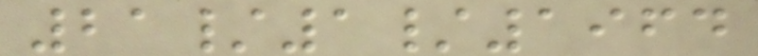21/1/1964
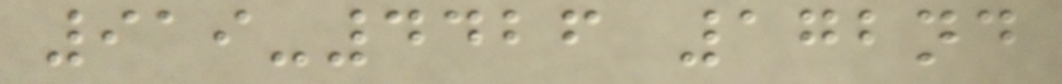919-4426 172nd
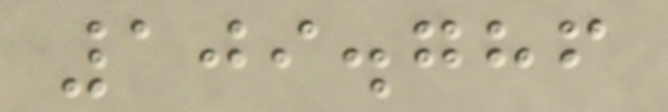109.786
